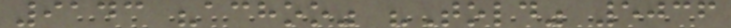9143 "achoo" "Told" 5036
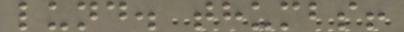lund. thumbs!
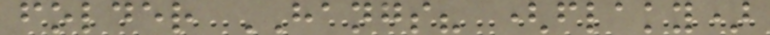folder HANGS? (flaky)
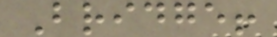Bridge!
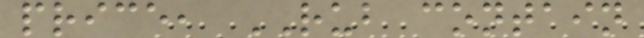price, RUB contain
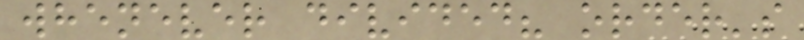whenever divided? order's
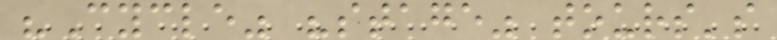"Cycle" "stage" tours's
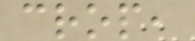crop,
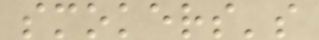smokers's
